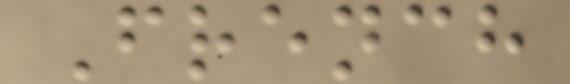French
